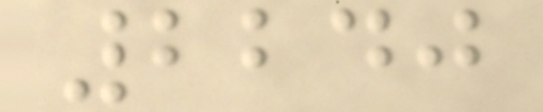2240
